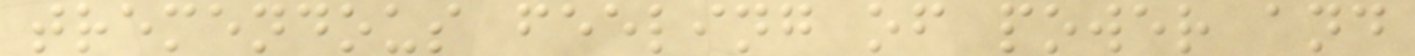tremendous feeling of power and
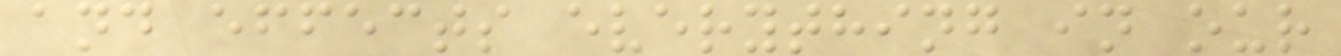and effects everything in our
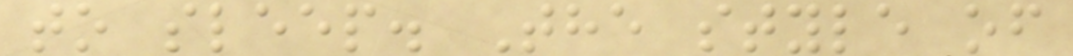to sleep. The style of
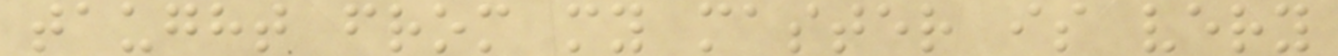taught from my master is very
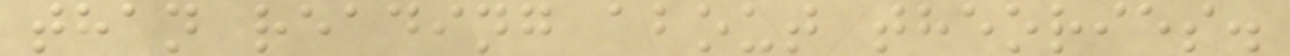than reading about theories.
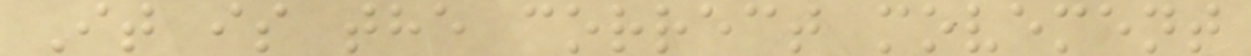It is the correct movement
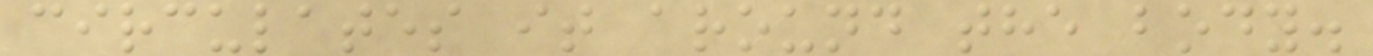circulates it around the body.
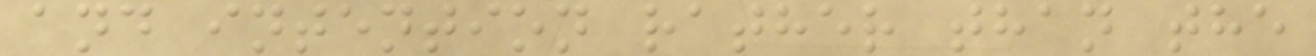and intention rather than the
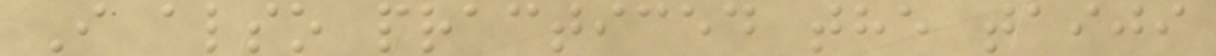I also practiced the taiji
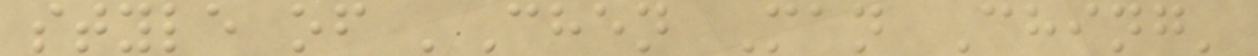style of 'Chen Man Ching'
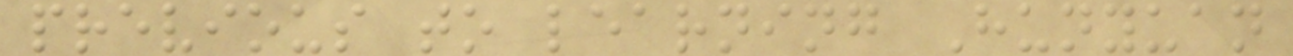previous to learning Hunyuan
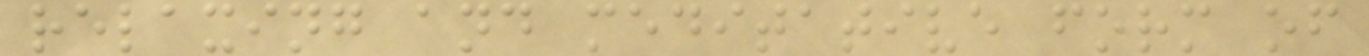relaxing and meditative form of
